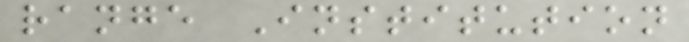range Institution
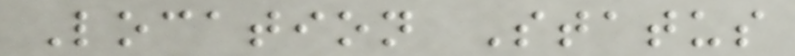Location Status
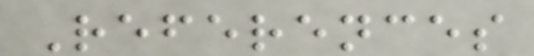References
